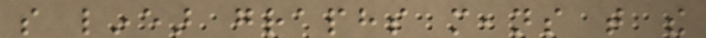so linear graphs means that the
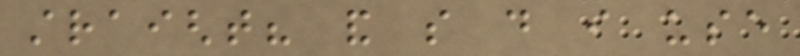straight? and so do i use
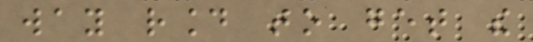way round to get the
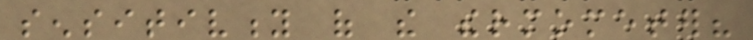sensitivity of the thermometer?
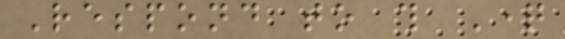Respond to this Question
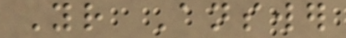Your Answer
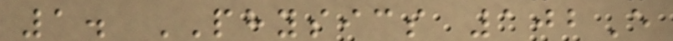1. PHYSICS 102E
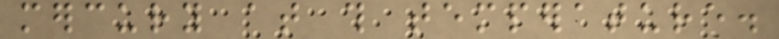mercury at this temperature.
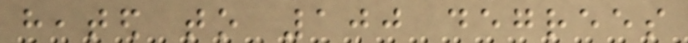heated to 100 degrees
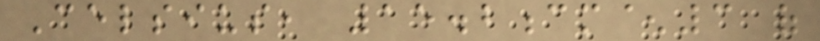Celsius, 15.2cm^3 of
